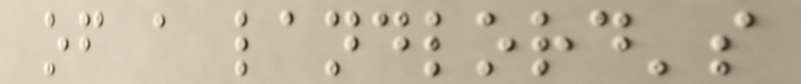of a landlord's
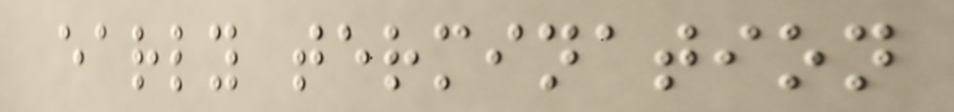early termination
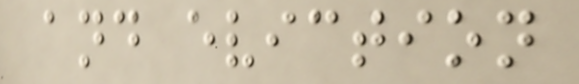and eviction
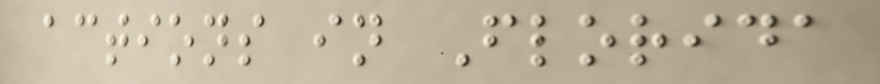actions in Florida
